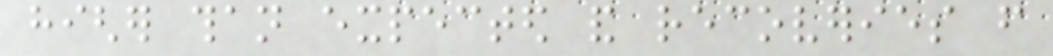higher than expected and recoveries from
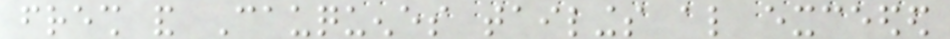fresh and Cauquenes tailings also exceeded
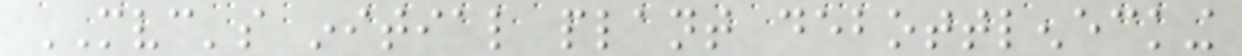MVC's initial plant debottlenecking
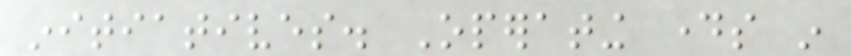initiatives. Operating days in
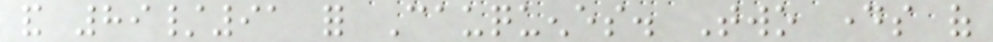and 89/91 for Cauquenes. Two days of
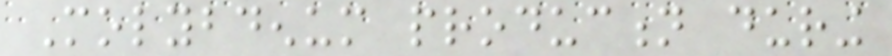Molybdenum production during
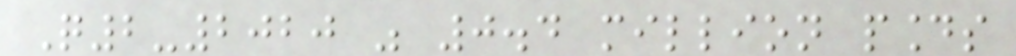Q2-2020 was 0.4 million pounds
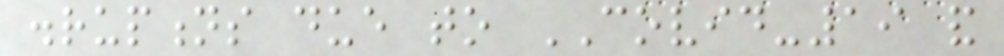disruptions due to COVID-19 and
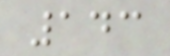143
